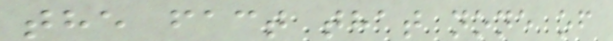the fact that none of
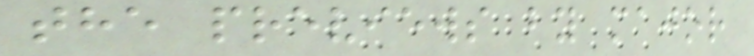the previews by major
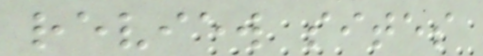review sites
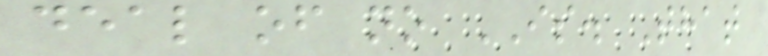deal of no IS. That
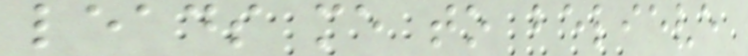leads me to believe
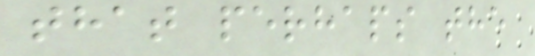that perhaps the
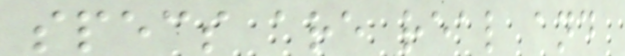specs are real and
